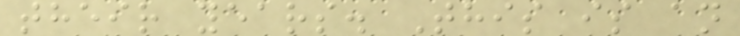their years. This is an
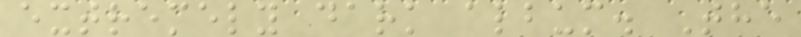extremely dark album. The
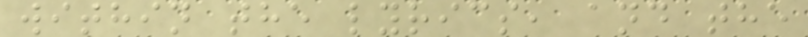within the lyrics, and the
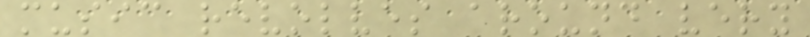music revolves around very
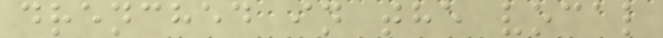drenched in the vocal
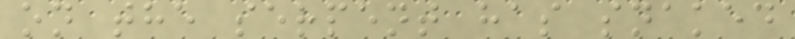on the serpent has snaked
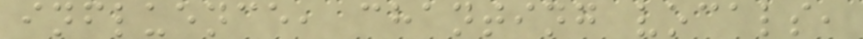influence, chanting vocals,
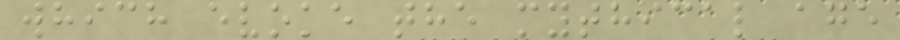which evoke the mythical age
